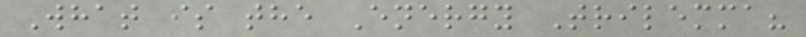What is the Energy Trilemma?
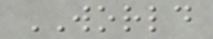WORLD
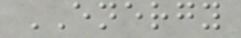ENERGY
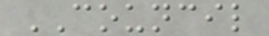COUNCIL
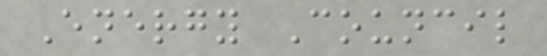Energy Council
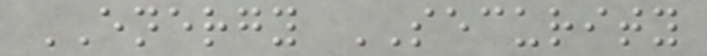ENERGY SECURITY
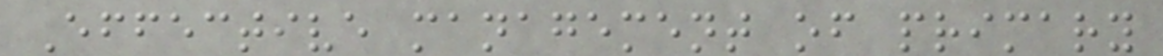Effective management of primary
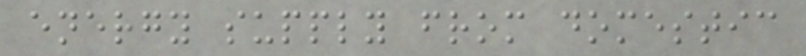energy supply from domestic
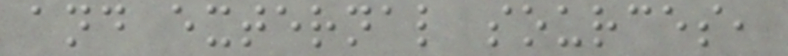and external sources,
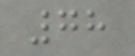78
